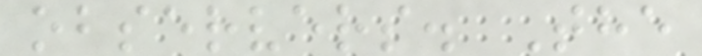observers. The
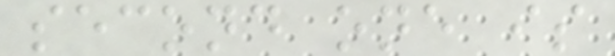second one is
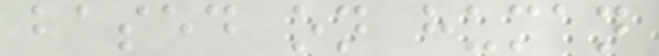based on human
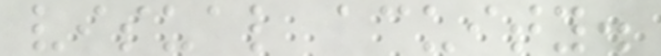visual acuity.
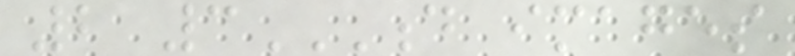2 3D IMAGES
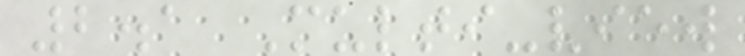2.1 Multi-view
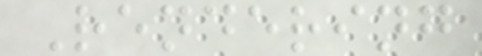Rendering
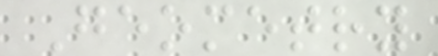Geometry
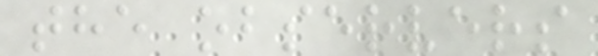the observers
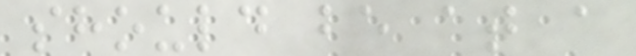should be at a
